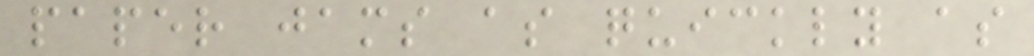paper jams as quickly as
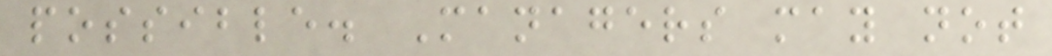possible. Managers may not
